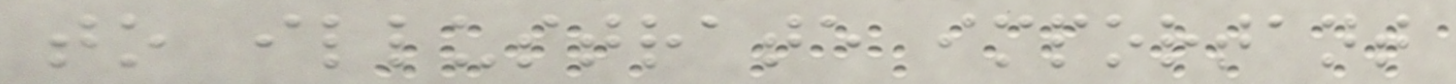to illustrate important
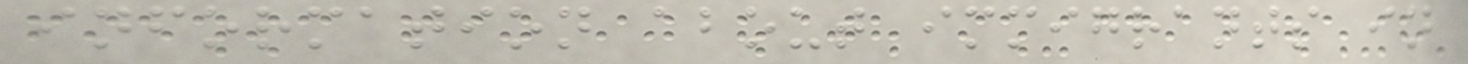information about immigrants in
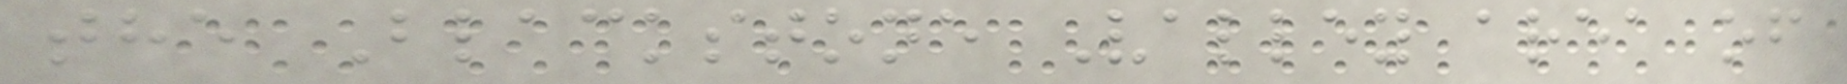the Blackstone Valley area of
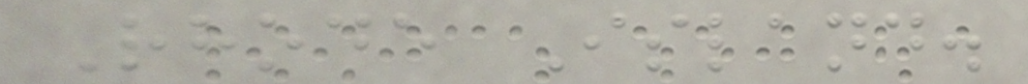Rhode Island.
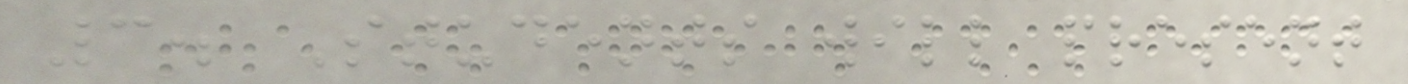3. Students will present
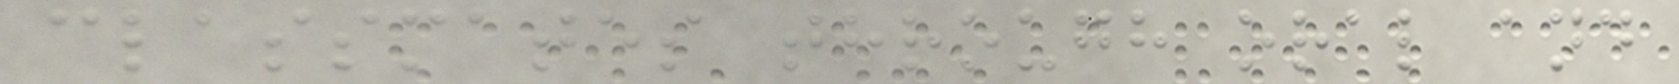classmates through oral and
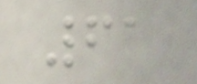61
